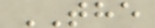THE
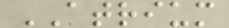ATRIUM
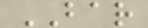BAR
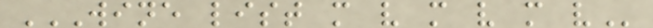WINE LIST M V M V M V
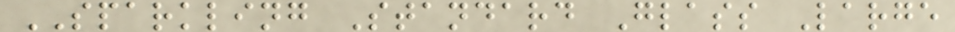SPARKLING Standard Glass Large
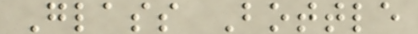Glass Bottle
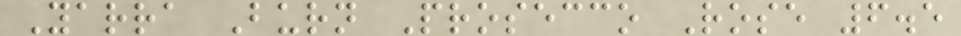Yarra Burn Prosecco Rose 6.5
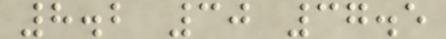8.2 30 37.5
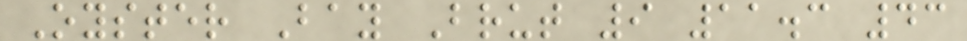Oyster Bay Brut 9 11.3 43
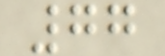77
